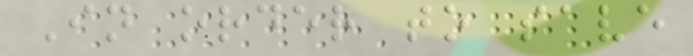In order to save
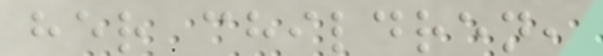her children,
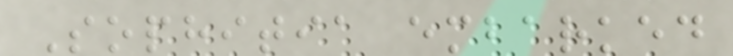Sophitia embarked
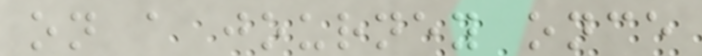on a journey once
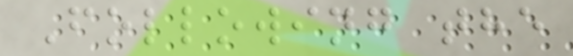Following the
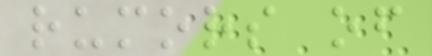rumors of
